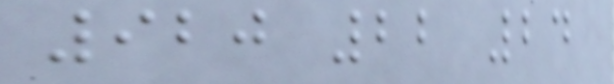920 22 24
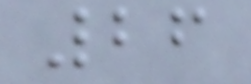26
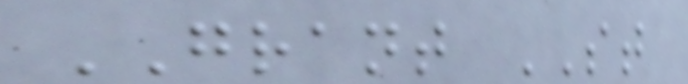GRANT ST
